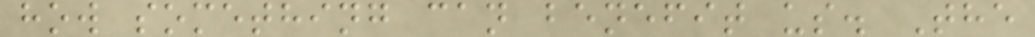how something can benefit us. The
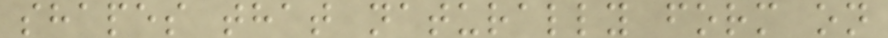shapes that naturally form on
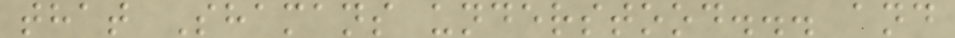that Shamans understood... and
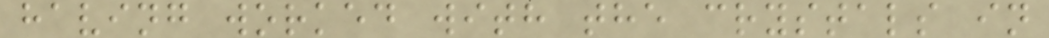having worked with the crystals in
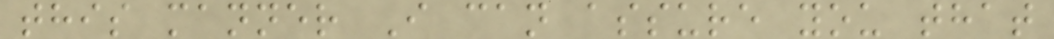this manner I can assure you that
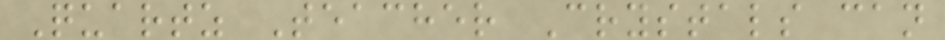Quartz Teacher Crystals can
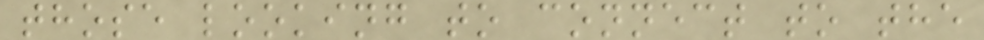those looking to connect to the
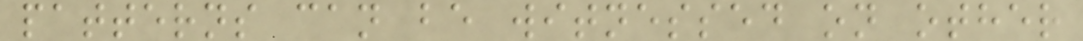patterns can be witnessed on other
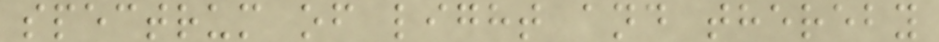spectrum of light and thereby
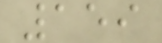159
